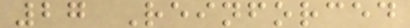27 Reinforced
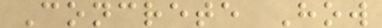Concrete How
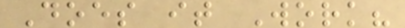Does it Work?
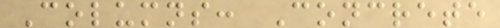Columns: Concrete
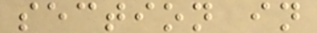section in
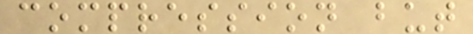compression but
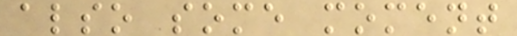also some moment
